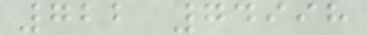722 74998
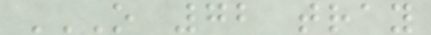O 72 TRAY
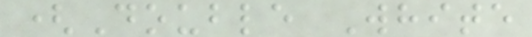(Double White
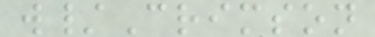w/Crimson
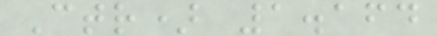Ctr) 1.164
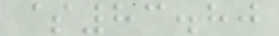$83.80
